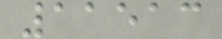11513
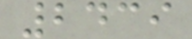2439
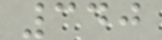340
